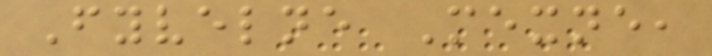Fyvelne Mexne,
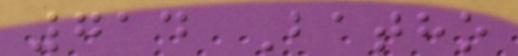714 Batho
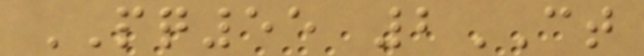PQ55 2CT
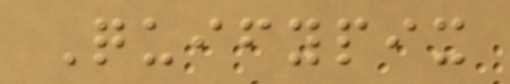Quifypix
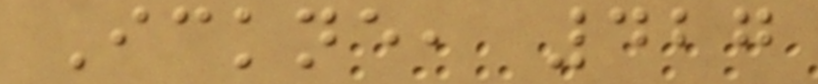Ickne, 427
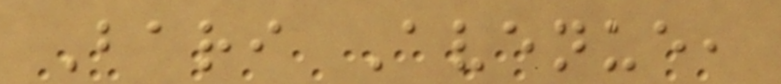Bari Avenue,
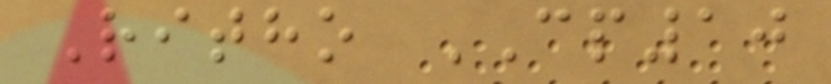Ritho CP10
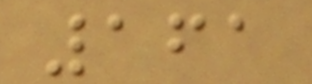161
